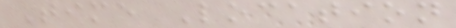Time Location
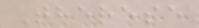Therese
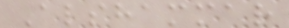Alshammar
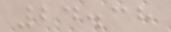24.38
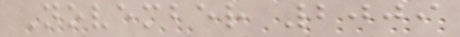November 2009
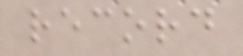record
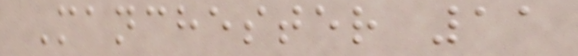Manchester 11
